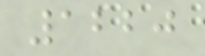1220
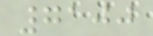7100
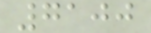7100
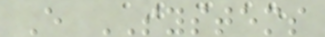E SYSTEMS
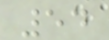54
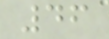46
